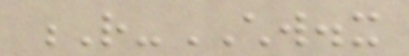R-CHW.x
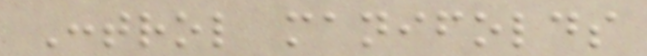Control manifolds
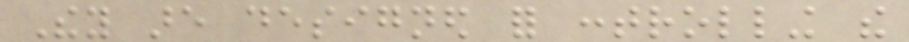They are designed for controlling the
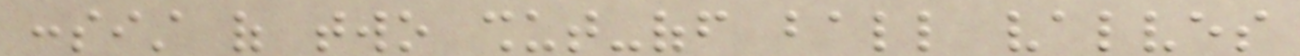consist of two shut-off ball valves
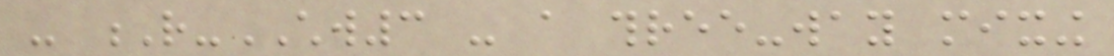- R-CHW3 - a three-way mixing
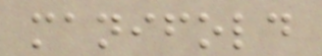manifold
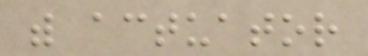with actuator
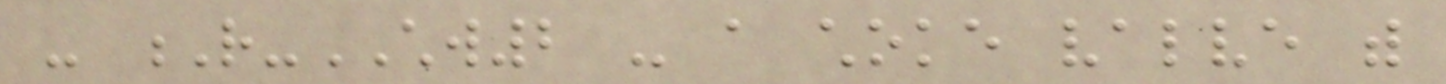- R-CHW2 - a choke valve with
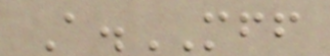A.MFF
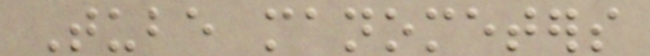Tube manometers
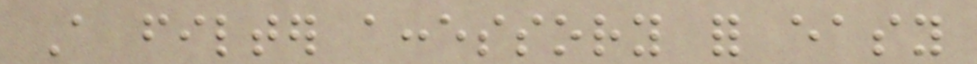A filter accessory for easy
